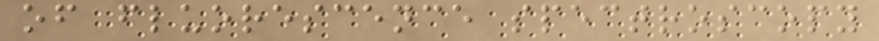of fluorescence spectroscopy
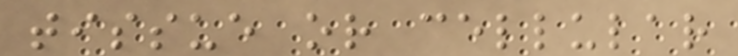tissue or cellular
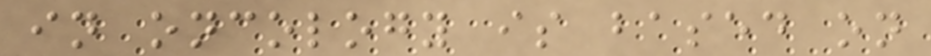in oncology is based on
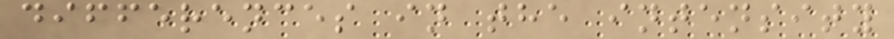differences in the intensity
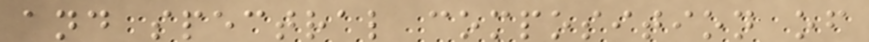and spectral composition of
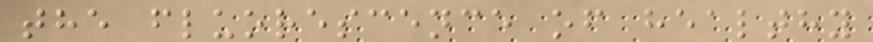the fluorescence of healthy
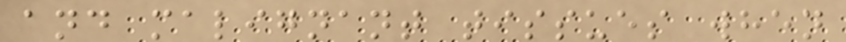and malignant tissues when
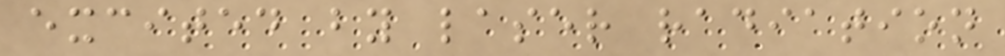excited by laser radiation
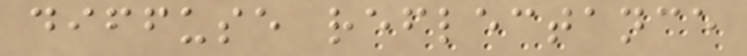diffuse reflectance
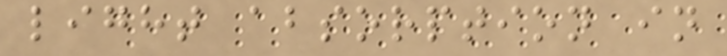light absorption in
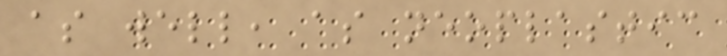as well, as neoplastic
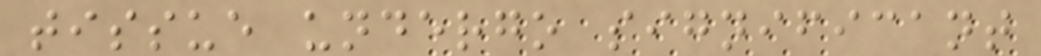tissue undergo significant
